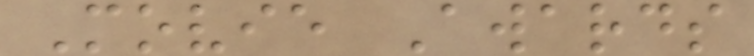Movie Awards
